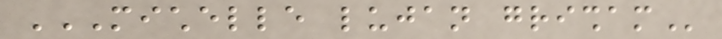MICHELLE LUJAN GRISHAM
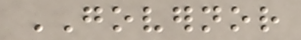GOVERNOR
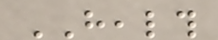HEALTH
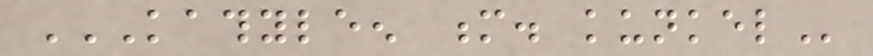KATHYLEEN M. KUNKEL
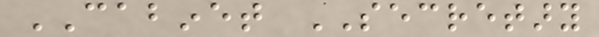CABINET SECRETARY
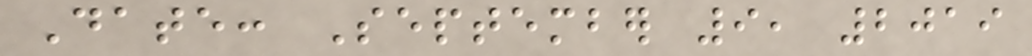Date: September 9, 2019
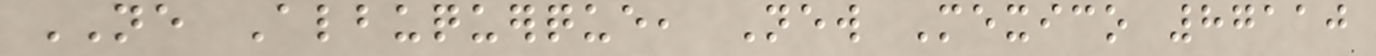NE Albuquerque, New Mexico 87110
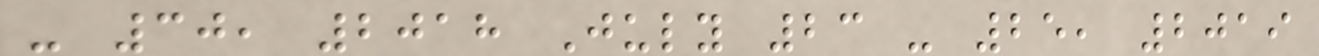- 30, 2018 July 23 - 25, 2019
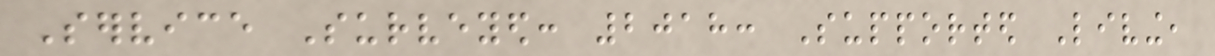Service Surveyed: 2018: Supported Living,
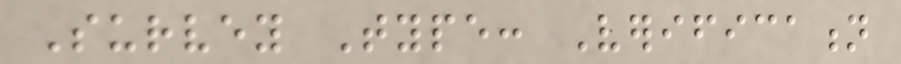Survey Type: Verification
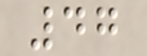47
